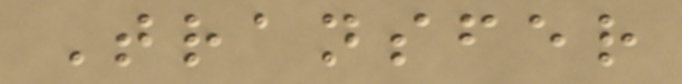Transfer
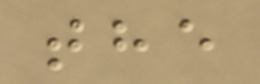the
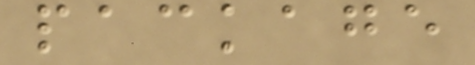package
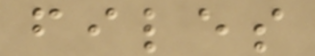files
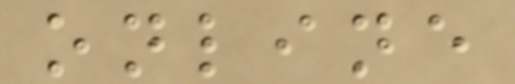online
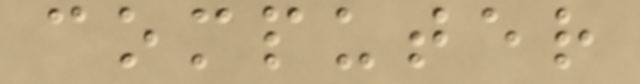computer
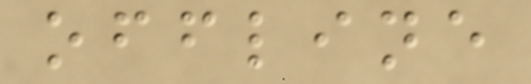offline
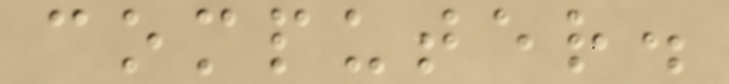computer.
